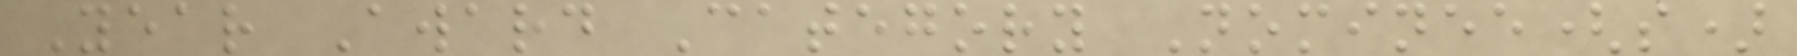Year Award Category Nominee(s)
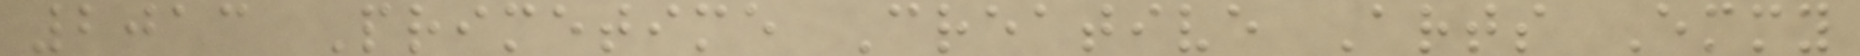2013 Primetime Creative Arts Emmy
